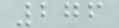276
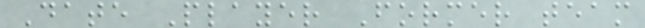Date Player Former team
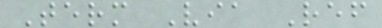Term Via Ref
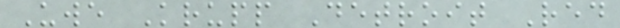Uwe Krupp Detroit Red
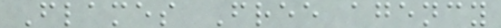Flames Free agency
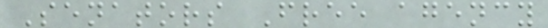Senators Free agency
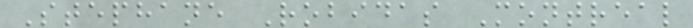Stephane Robidas Montreal
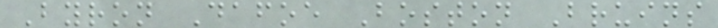Byron Dafoe Boston Bruins
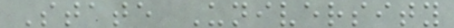State University
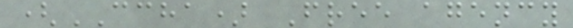(CCHA) Free agency
